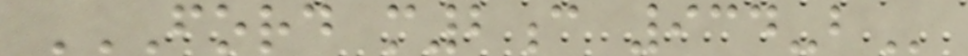FORD M2C 934-B
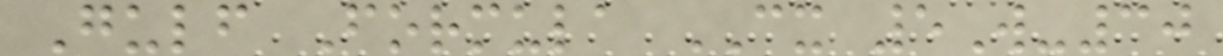Gulf Formula CX 5W-30
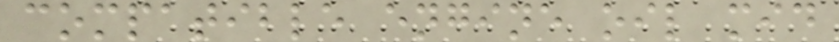compatible engine oil mid
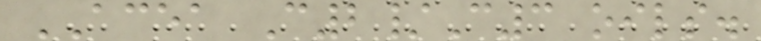ACEA C2/C3 oils.
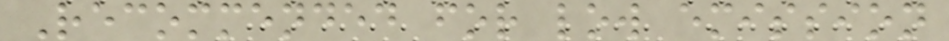Recommended for low emission
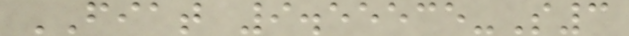FIAT 9.55535-S3
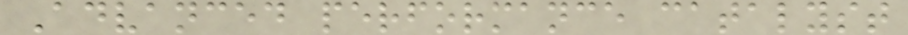Advanced performance catalyst
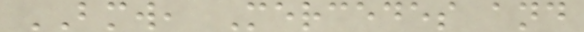BMW, Mercedes and
